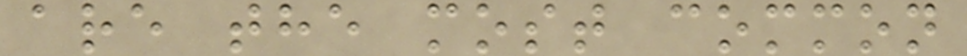are the most common
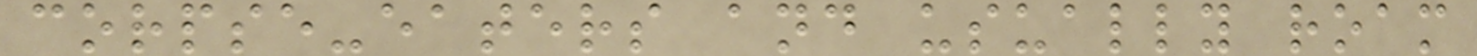corpse-eaters and usually roam
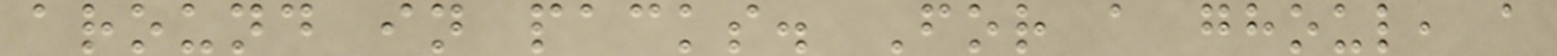around in packs. For a ghoul, a
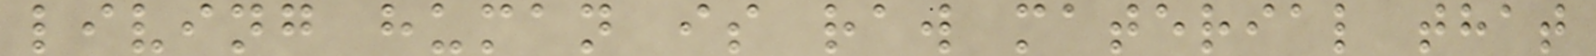living human is raw material that
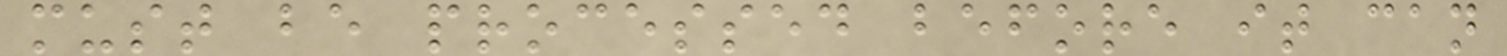must be processed before it can
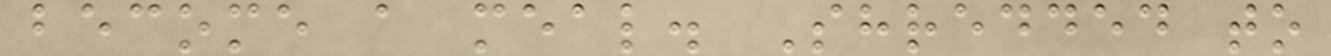become a meal. Shredded to
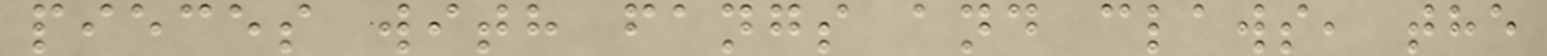pieces with fangs and claws, the
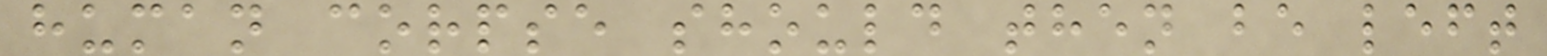human corpse should then be left
